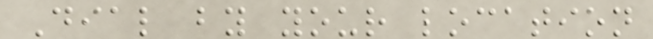Dial by your location
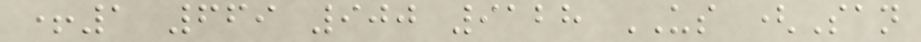+1 669 900 9128 US (San
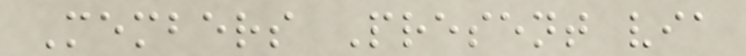Members Present via
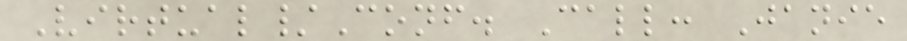Virtual/Conf. Call: Janie
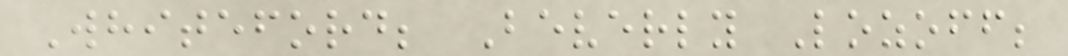Whiteford; Beverly Lozoff;
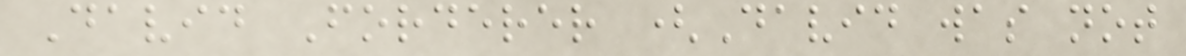David Forderer (David was not
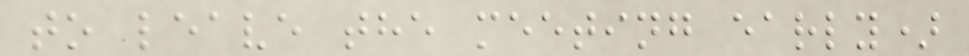to leave the meeting early)
